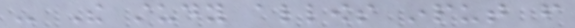- The study allows input from
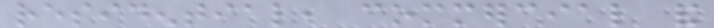residential, commercial and
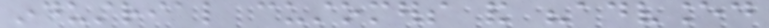industrial customers and "advanced
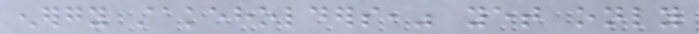energy stakeholders," yet only
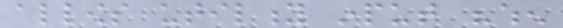allows utility input "when
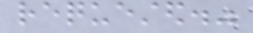requested."
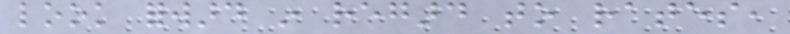look forward in regard to rates,
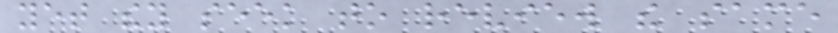yet they seek to review the same
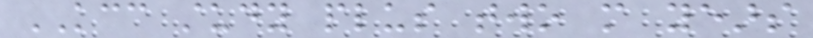KCC study plus two more years
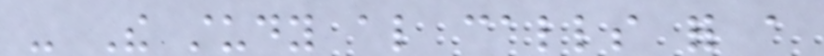- The study also calls for a
